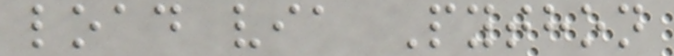load via Python
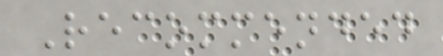Recommended
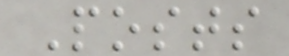Posts
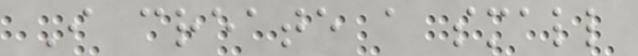I create a small
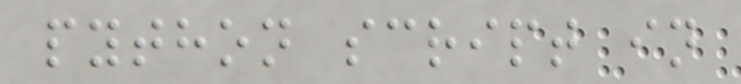python script in
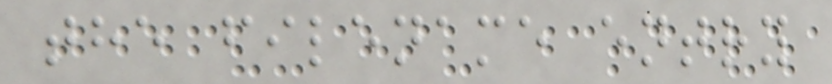the filename entry
